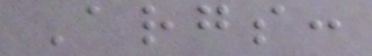Args:
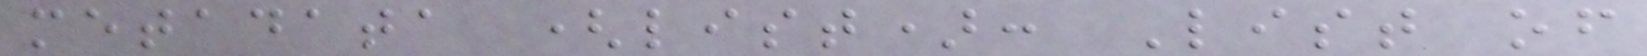metadata (list): List of
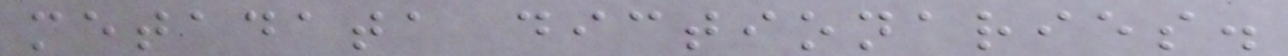metadata dictionaries.
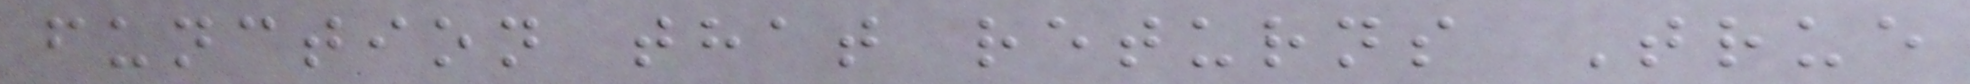function that returns True
